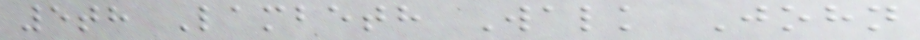5th Lambeth Walk John
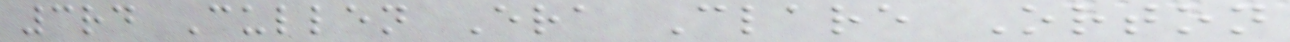3rd Cullen Era Clare Orton
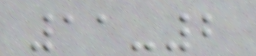11-2
